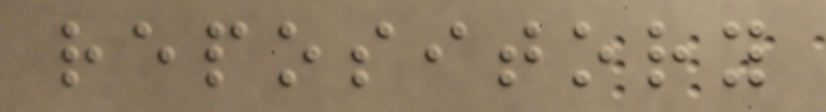repository
